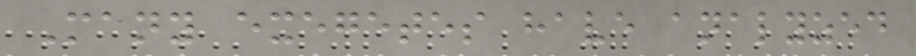Many exegetes have analyzed
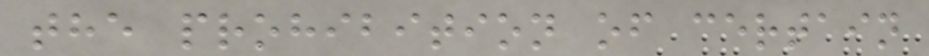the prohibition of certain
